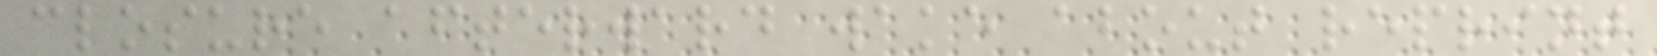closure afterward wake about reprint
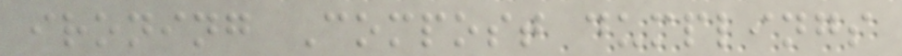ironing Compost dumplings
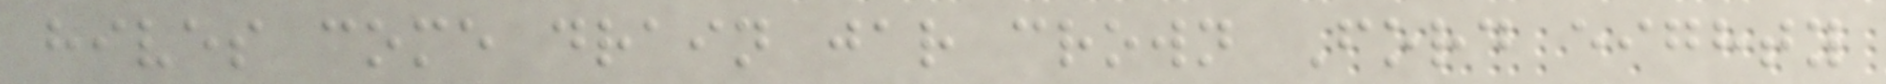hives come drain jar crown Ford eighty
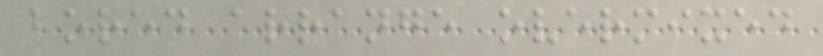bored arrange overmixed
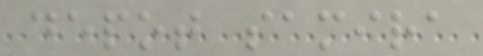depot samira
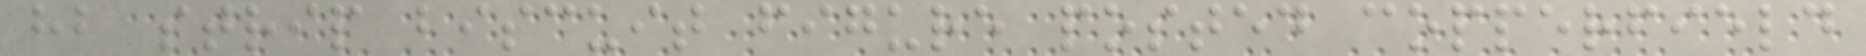hb strip biscuit figure posted copperfield
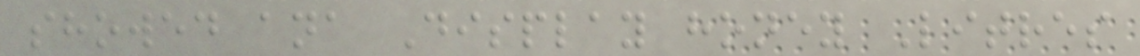showed ana Display honey Litres
